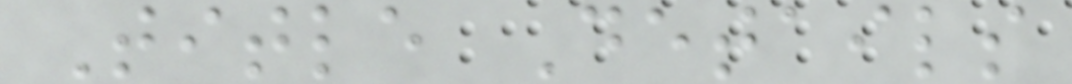Title Details
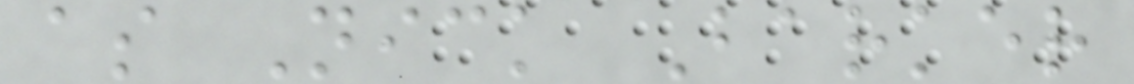as Nick Barker
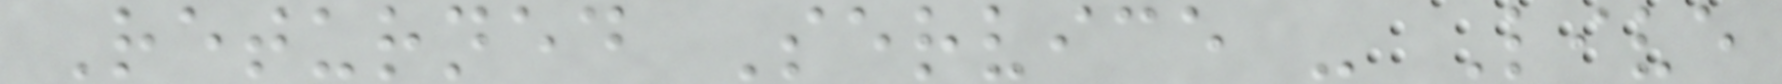Returned Service - Live
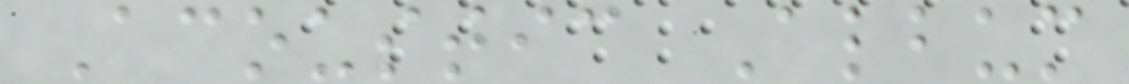Acoustic Album
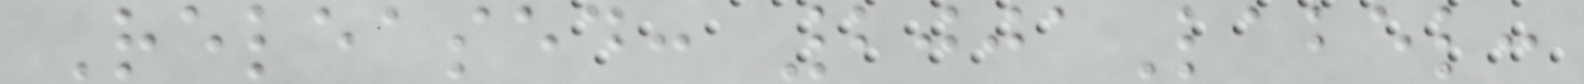Released: 2001Label:
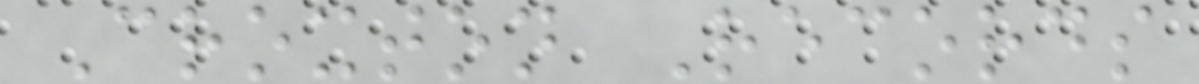Croxton Records
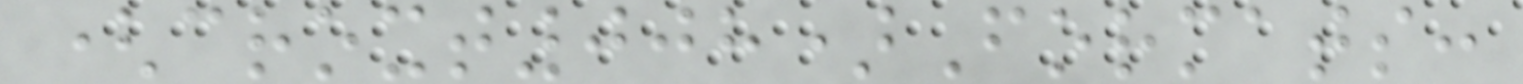(croxt008)Formats:
